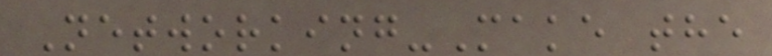Networking-Make the
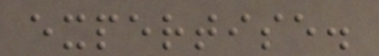expertise.
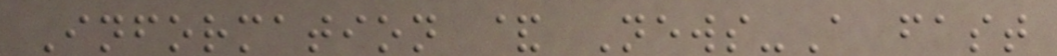Information & News-A fast
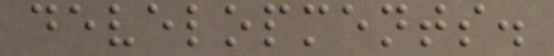developments.
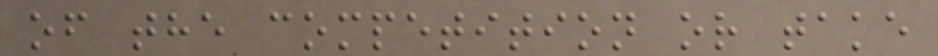of the competition or take
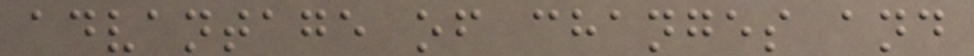advantage of changes and
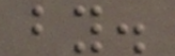by.
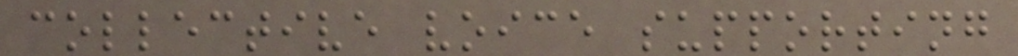collective voice supporting
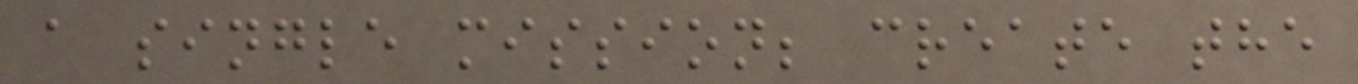a single mission; create the
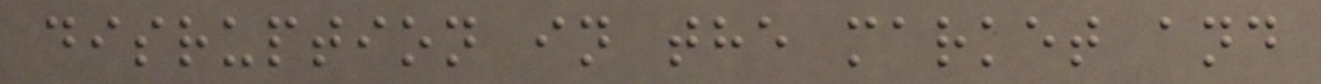disruption in the market and
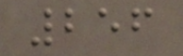256
